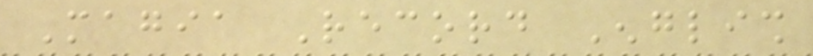Magia Record English
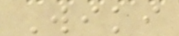Wiki
